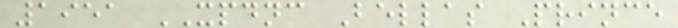1951 XPDNC Bellas Prince
